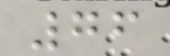76
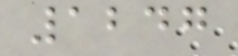1247
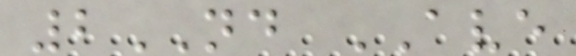2ND AVE
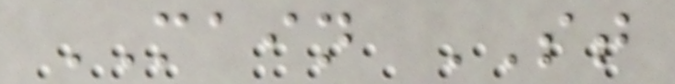MAIN ST
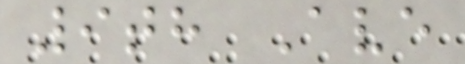9th Ave
